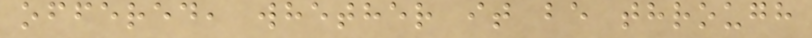offered, whether it be through
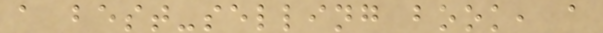a best-selling book, a
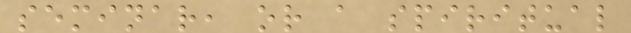seminar, or a spiritual
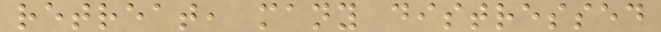retreat, many distressed
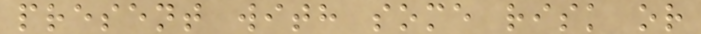present with some risk or
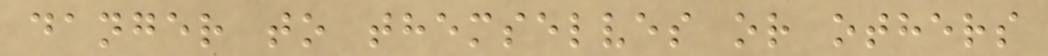danger to themselves or others
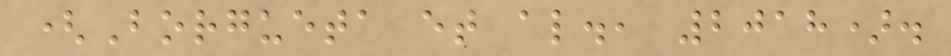(Borgueta et al., 2018).
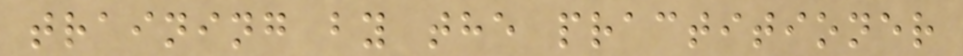training by the practitioner
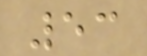53
